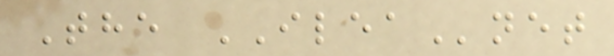The ILEAnet
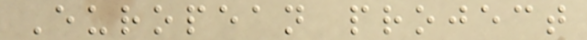European project
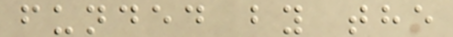funded by the
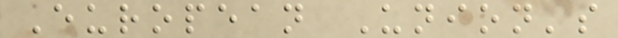European Union's
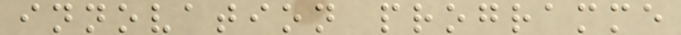innovation programme
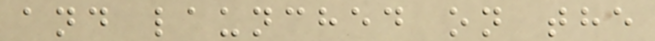and launched on the
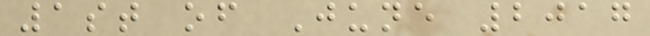1st of June 2017
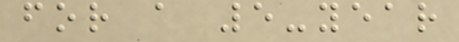for a 5-year
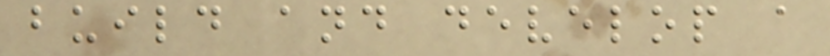build and develop a
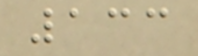133
